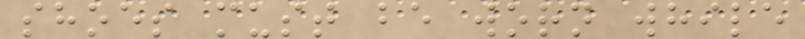shoes must be worn while
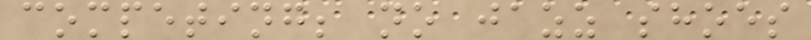competing; no jazz shoes
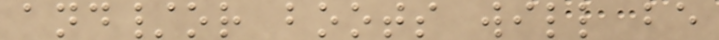and/or boots will be
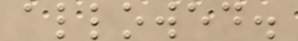allowed.
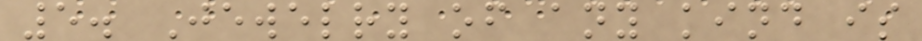5. Jewelry of any kind is
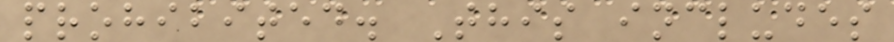prohibited. This includes
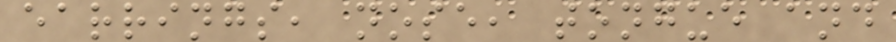earrings, nose, tongue and
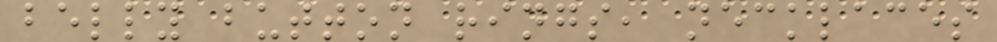belly button rings, necklaces
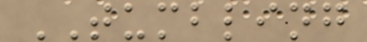TUMBLING
